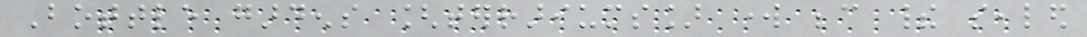Bottle gardens [terrariums] work because their sealed
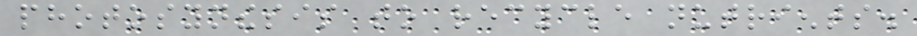photosynthesis to recycle nutrients.
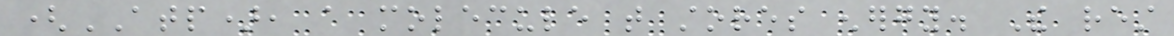(ATP), a molecule that stores energy. The rest
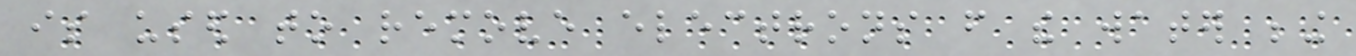is used to remove electrons from the water being
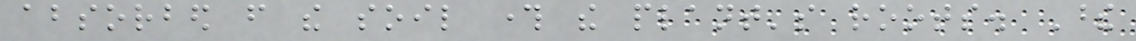absorbed from the soil through the plant's roots. These
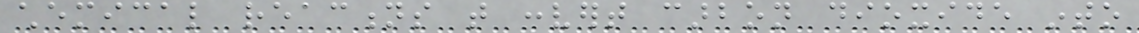chemical reactions that convert carbon dioxide into
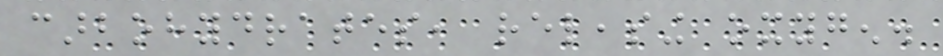carbohydrates, releasing oxygen.
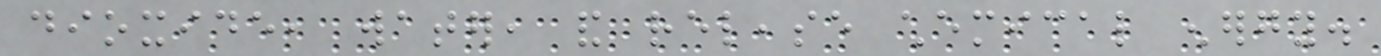dioxide, water, and release chemical energy.
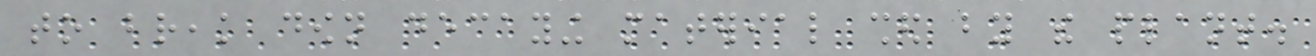to break down decaying material shed by the plant.
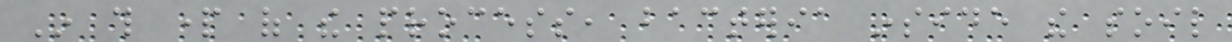In this part of the process, bacteria inside the soil
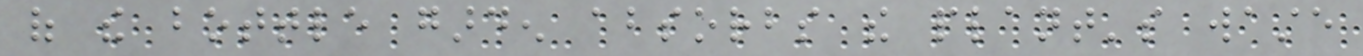of the bottle garden absorbs the plant's waste
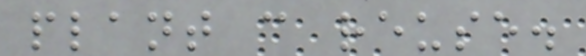plant can reuse.
